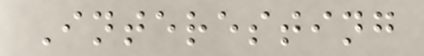Interesting
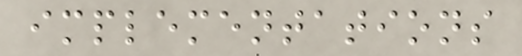implementations
